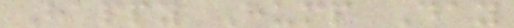Happy Hump Day
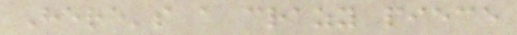Here's a crazy piece
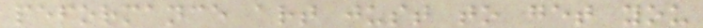peformance art just to get you
